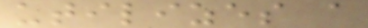utilizes a
